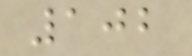102
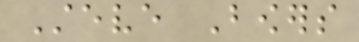Steve Bowers
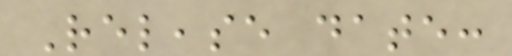Release date:
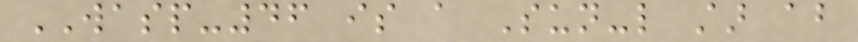WASP-46 is a Sun-like star about
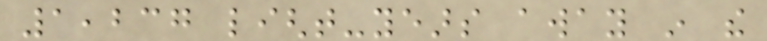1,237 light-years away in the
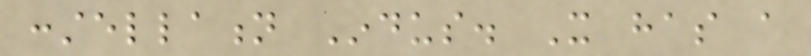constellation Indus. It has a
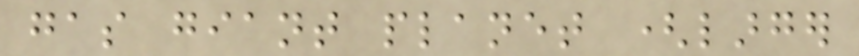gas giant planet (larger
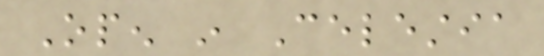Open in Celestia
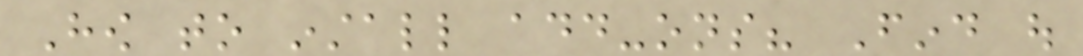How to install add-ons? Find out
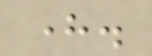here.
